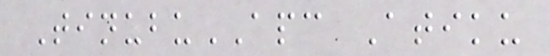TinubuAPC Atiku
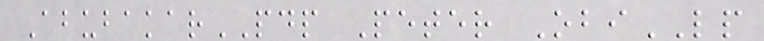AbubakarPDP Peter ObiLP
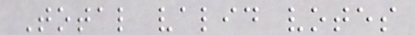Total valid votes
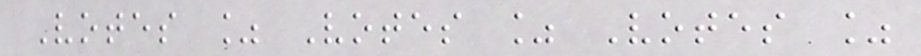Votes % Votes % Votes %
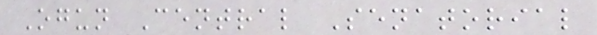Ogun Central Senatorial
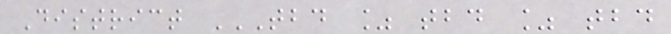District TBD % TBD % TBD
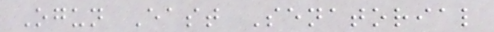Ogun East Senatorial
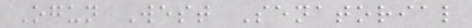Ogun West Senatorial
